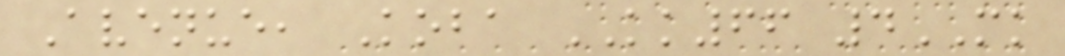Avenue, Koba KK66 4MK
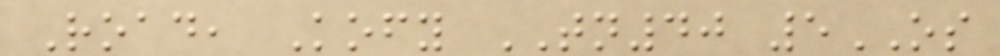Road, Kofy TN40 5OS
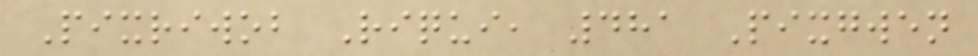Pixriwob Riqui, 481 Pixgwen
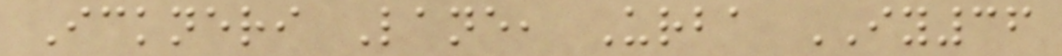Ickneri Lane, Urba IY36
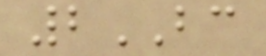2BC
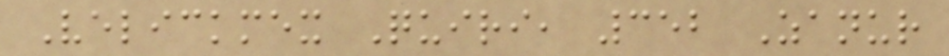Velickmex Quiri, 352 Zanur
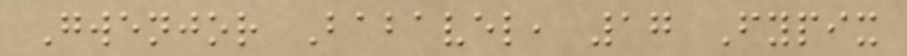Gwenjor Babavel, 17 Fypix
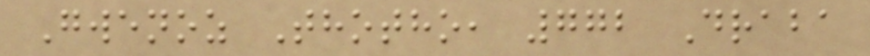Gwenoz Thotho, 772 Draba
